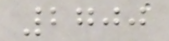2700
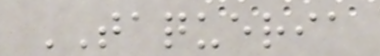TAQUERIA
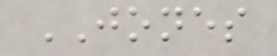JONES
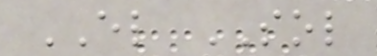EL SOL
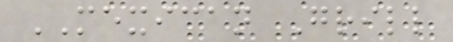MEXICAN Grill
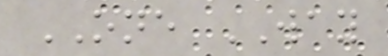ONE WAY
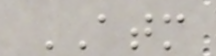ATM
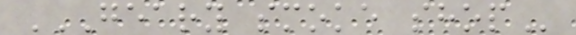GEARY SMOKE SHOP
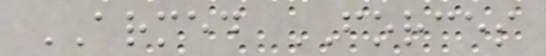ARMED FORCES
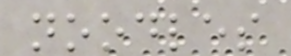noodles
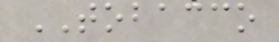TOBACCO
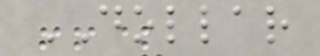DOLLAR
